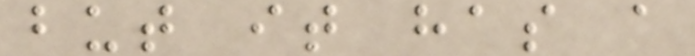but it has a
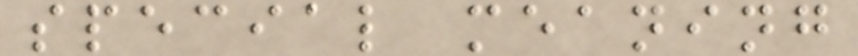special meaning
